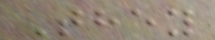They
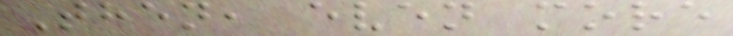Then, even more
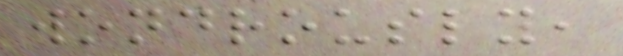wondrously,
